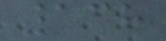138
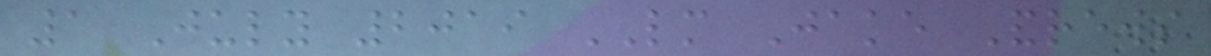1 July 2019 LM Jake Andrews
